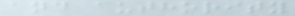and authority
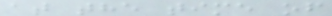at the time of
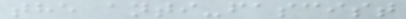the anti-fascist
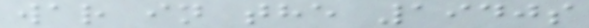war in the 1940s
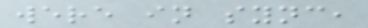were in sync,
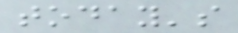today's
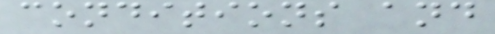conditions and
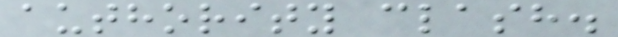authority clash.
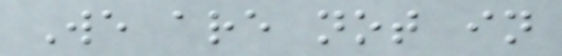We are not in
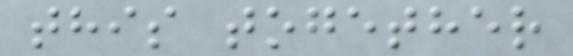this together
